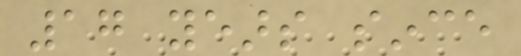17 years since
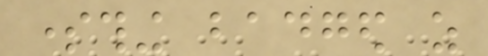something badged as
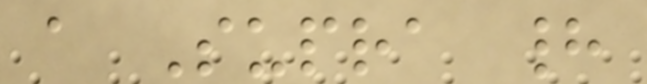a Supra had
